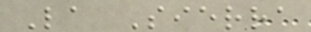La Sierra
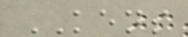KENS
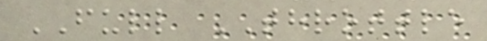FULL THROTTLE
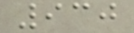930
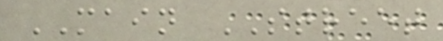MAIN STREET
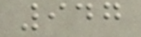947
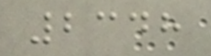2348
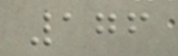176
